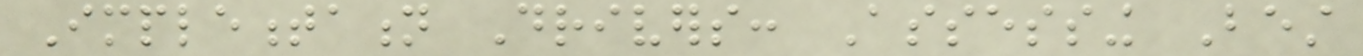Implementation Drivers: Assessing Best
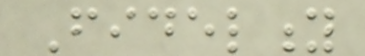Fidelity
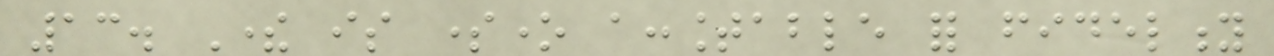13. There is someone accountable for fidelity
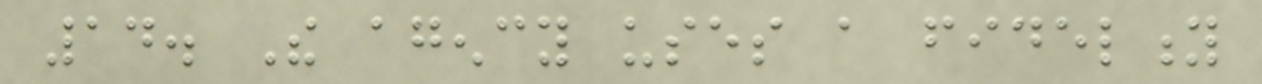14. The agency uses a fidelity
